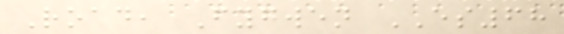Road, Fygwen ES68
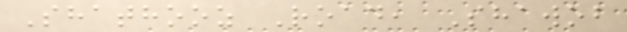Shathooz Road, Shawob
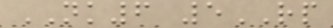NK6 5RP
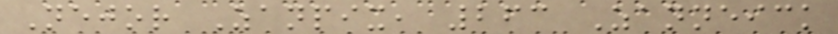Nejor Zanpix, 263 Zanneick
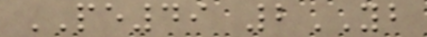PE49 2YB
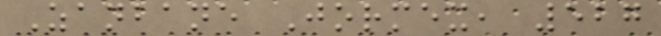Zanbane Jormex, 527
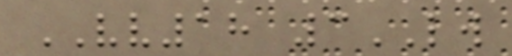VV18 3LW
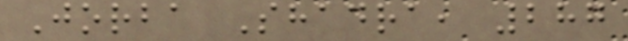Jorba Shadra, 287
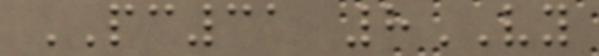PC31 8VY
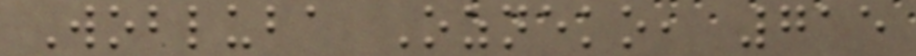Wobluba Ozneko, 715
